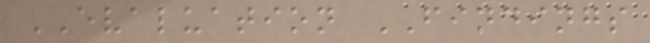EVALUATION FINDINGS
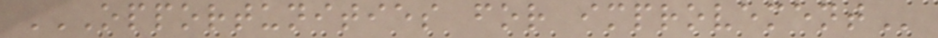OPPORTUNITIES FOR IMPROVEMENT
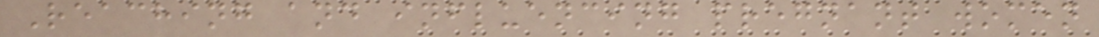Reaching and influencing pregnant women
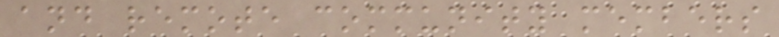and remote community members
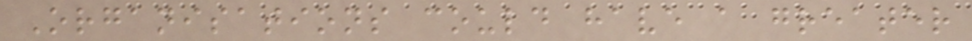Organisations could have a greater
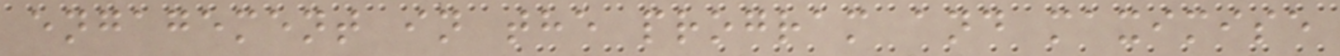engagement in the program and maximise
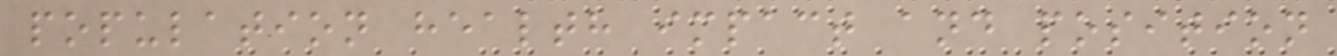population health impact and position
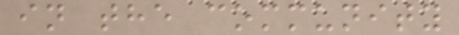in the community
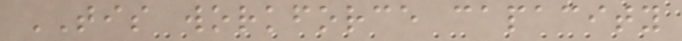TIS workforce capacity
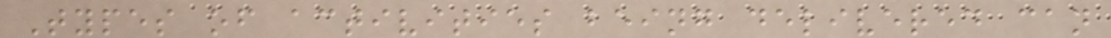Types of activities being delivered can
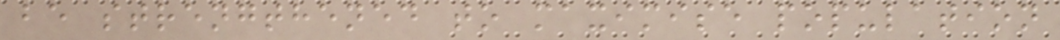be strengthened to maximise population
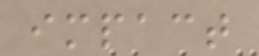impact
